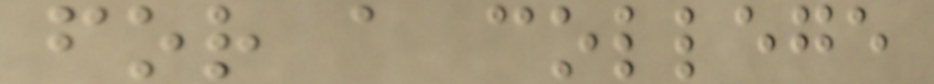for a college
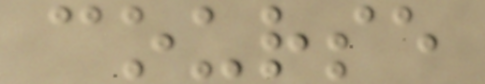course
